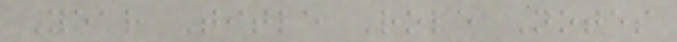Year Title Role Notes
